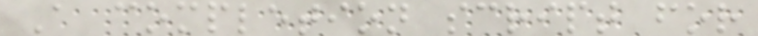A completion script for
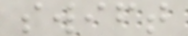swift
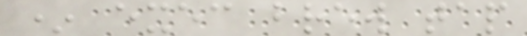* exec brew tap
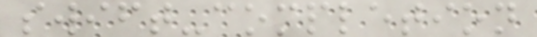swift-completion
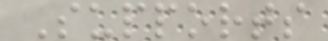Supports
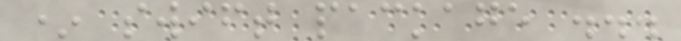* swift package ...
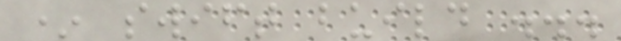* swift build ...
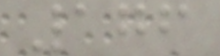176
